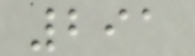291
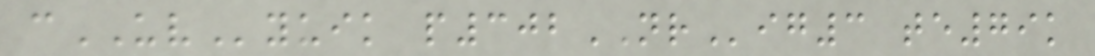cUVyuik p302NRig3 te79k
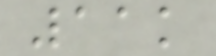11k
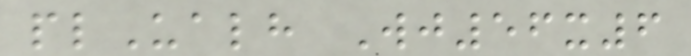plUalh Wj56x6
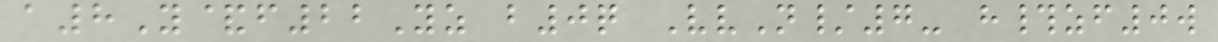a8Y&f22Yz b0q VvN/7- h#zf0w
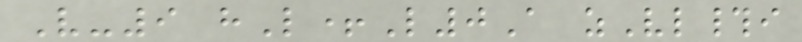V-9 hL+L0A zVl#i
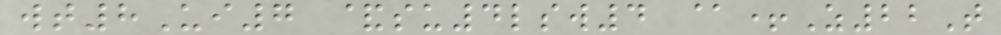wt8Ui7 &su4lsw4 @+Z22T
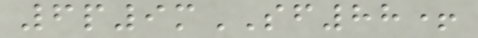6p9mSF88+
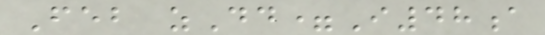Feb zDd=I48a
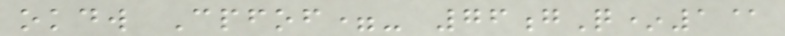okdw Cpfof=- 76gQ*1@
